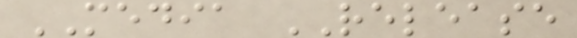MEDIA RELEASE
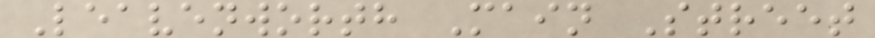Leavenworth Main Street
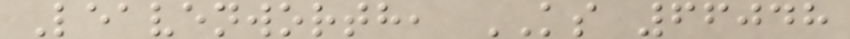Leavenworth, KS 66048
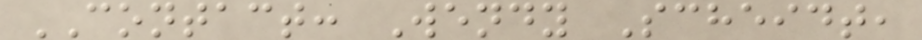CONTACT: Wendy Scheidt,
